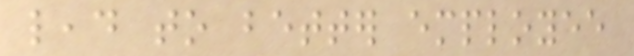lead to better employee
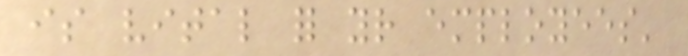is vital for your employees'
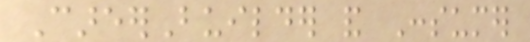CareerBuilder and Consumer
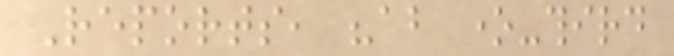Reports, "about one-third
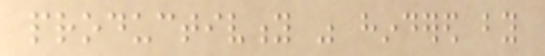productivity was hindered by
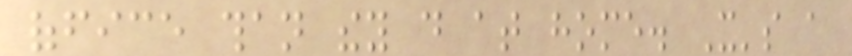office than they do at home. It's a
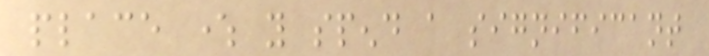place where you spend a significant
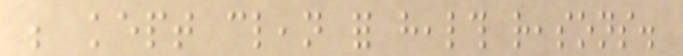be kept clean for health reasons.
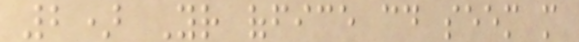2) Your office could seem more
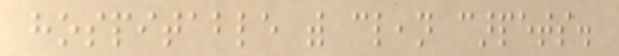hospitable with clean carpets.
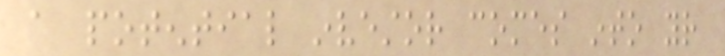a potential investor comes into your
